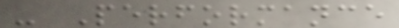- Performance
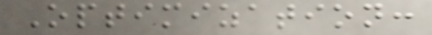Optimization:
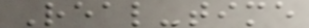Real-time
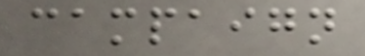campaign
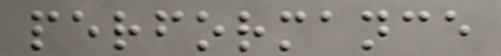performance
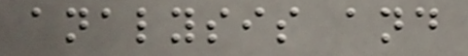analysis and
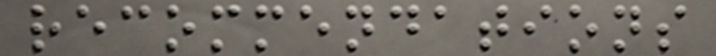recommendations
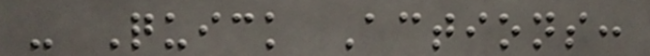- Quick Actions:
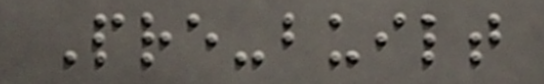Pre-built
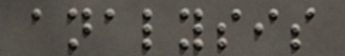analysis
